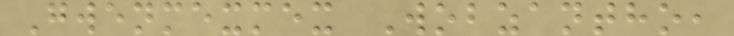Gwenmexmex Wobzantho,
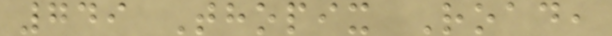749 Thopix Road,
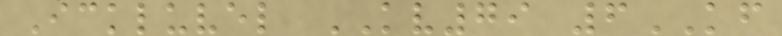Ickluvel KV79 6KF
